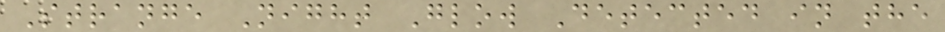Strange Night Glow Detected in the
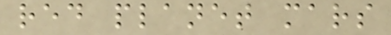red planet mars
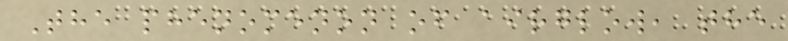The phenomenon of airglow, the
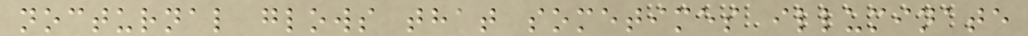nocturnal glows that sometimes illuminate
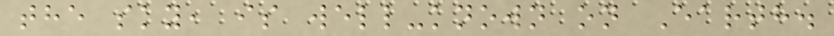the sky, is well-known on Earth.
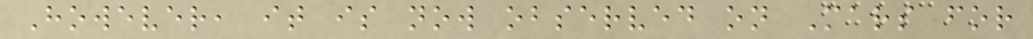However, it is now observed on Mars for
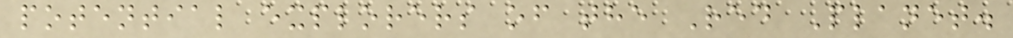potential explorers of the Red Planet.
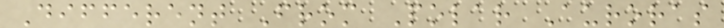Different From Polar Auroras
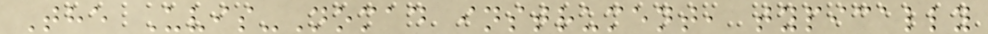The Uvis-Nomad instrument, typically
